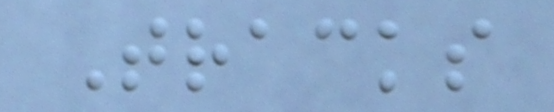Tracks
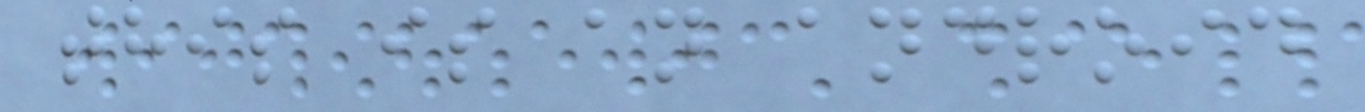this is an android
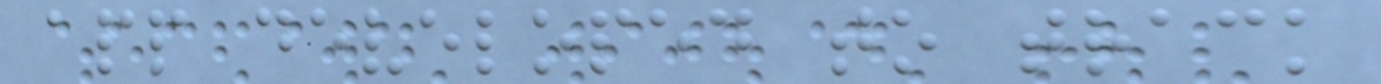app developed to track
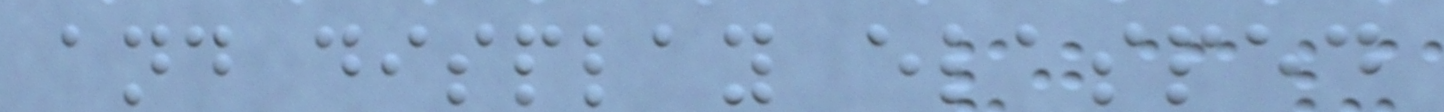and display elasped
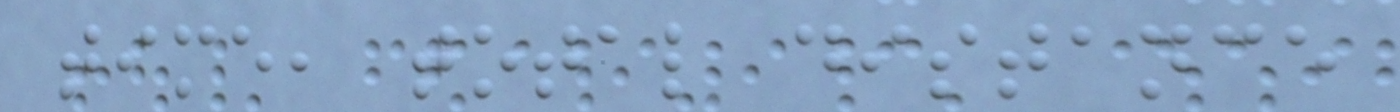time, total distance
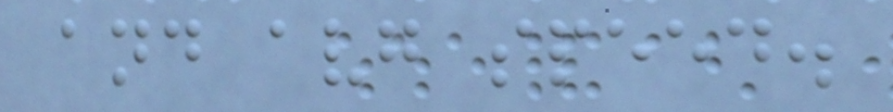and avg speed.
